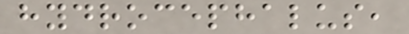hydrocephalus,
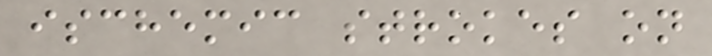ischemic strokes on
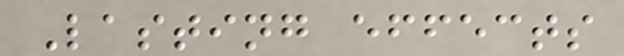Lasting effects
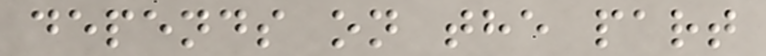depends on the part
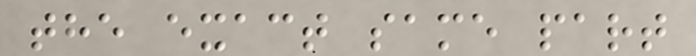the exact same part
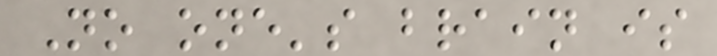No one's brain is
